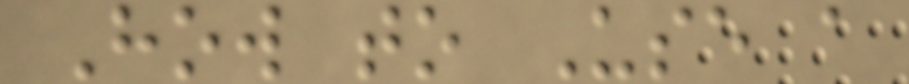How to Use a
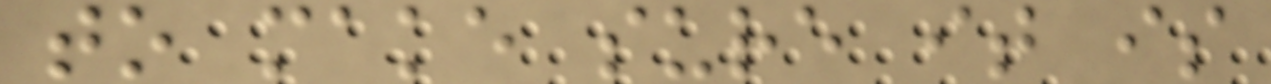to make sure it is
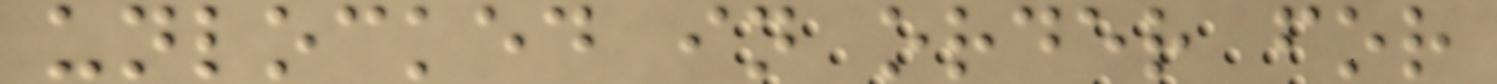unlocked in order for
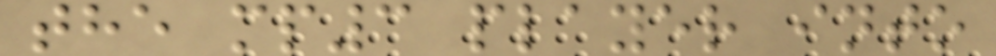the mp3 player into
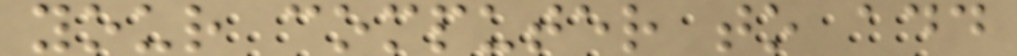your computer to add
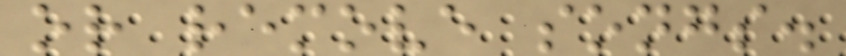or remove songs.
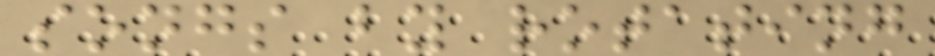songs by rotating
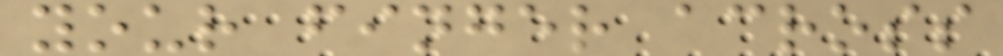your finger across
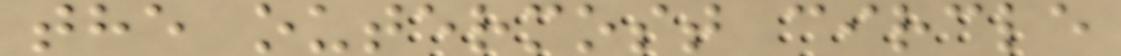the outermost circle
